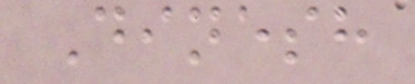Dinesh
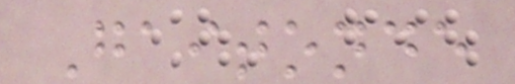Gaitonde
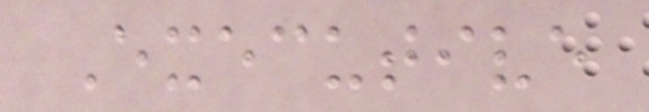Executive
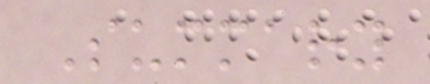Summary
